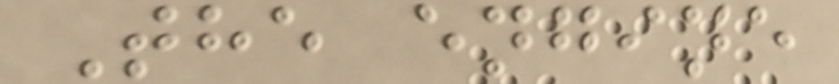The engine
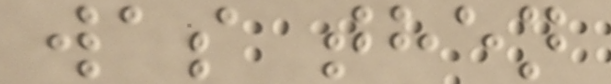was then
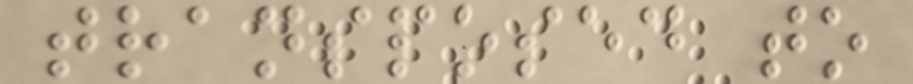transposed to
